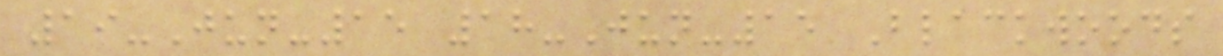19-Jun-15 18-Jun-15 Blackwoods
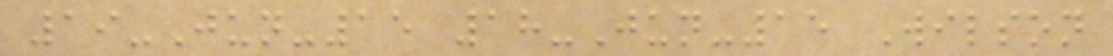19-Jun-15 18-Jun-15 Wilson
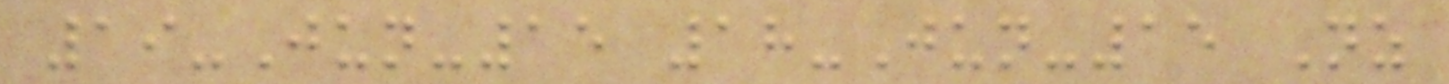19-Jun-15 18-Jun-15 Nz
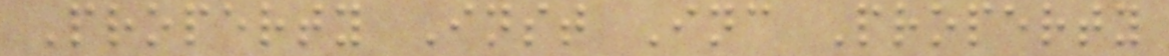Property Inst Inc Property
